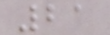21
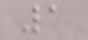1
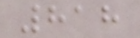818
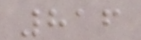816
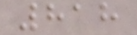818
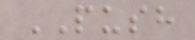PUSH
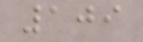109
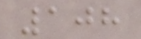108
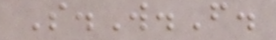S.W.F.
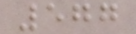577
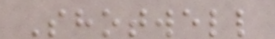Shotwell
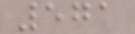571
